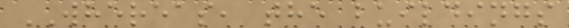WHEREAS, the buildings
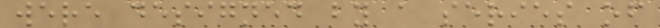were designed by a series of
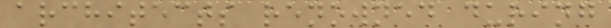architects renowned during
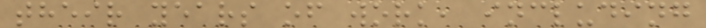their years of work, including
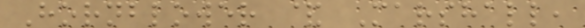Hornblower & Marshall,
